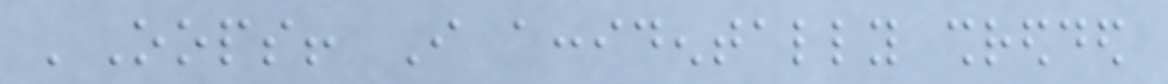'Oops! I accidentally shredded
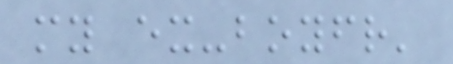my ex-boyfriend'
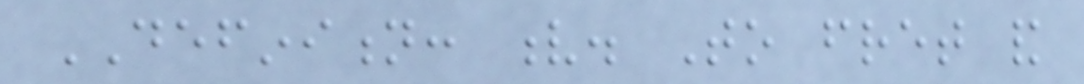DEFINITION: v. To fret and
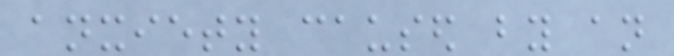anxiety caused by an
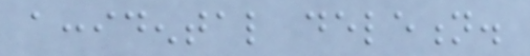accidental deletion.
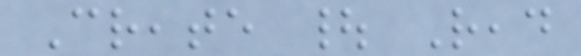Create | Read
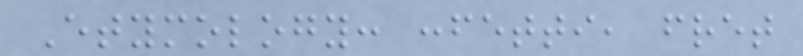Etymology: confetti, fret
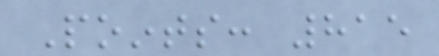Points: 815
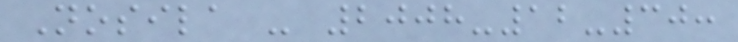Nosila - 2008-12-30:
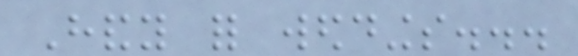Handy for weddings...
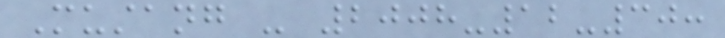Mustang - 2008-12-30:
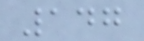147
